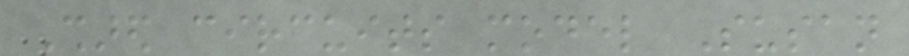Shared circuits model Susan
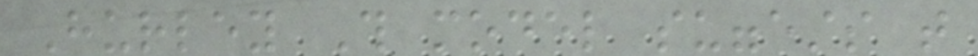Hurley This model suggests that
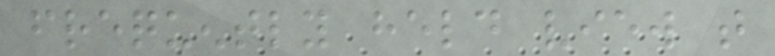frequently held view that
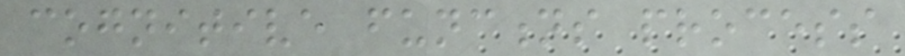cognitive functions process
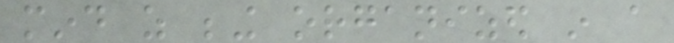mind as being organized in a
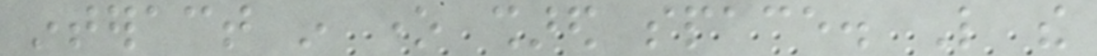interact in one shared space. Like the
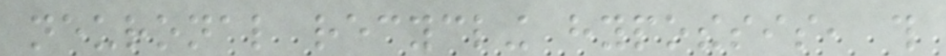neuronal recycling hypothesis, this
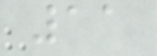11
